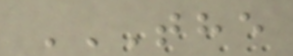THE
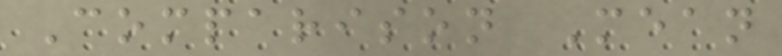Comparison Mean
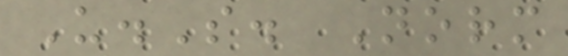U.S. Norm
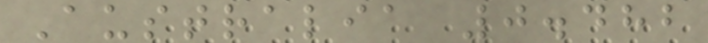Australia 0.482
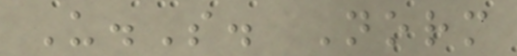U.S. Norm
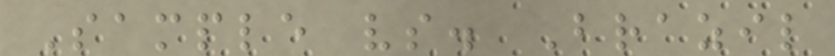Sample vs. Brazil
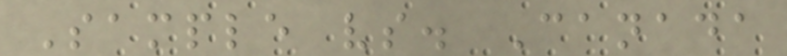Sample vs. Canada
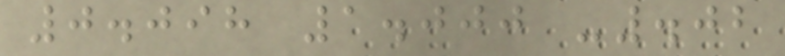0.098 1.000 -.02
